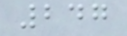247
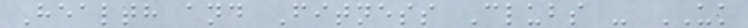Health and Fitness Clubs - UK
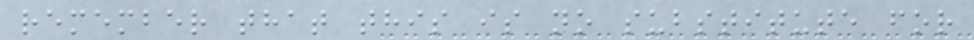remember that this is no substitute for
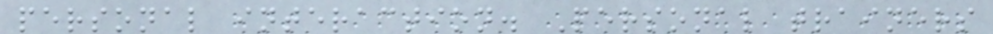personal interaction. Personal trainers
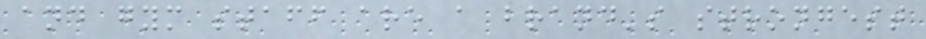and gym staff are a brand's strongest
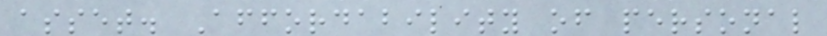asset. Affordability of personal
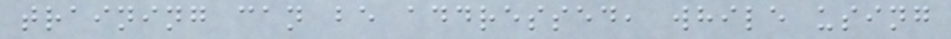training can be addressed, while using
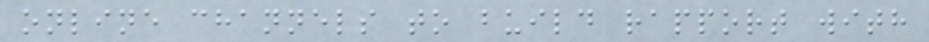online channels to build rapport with
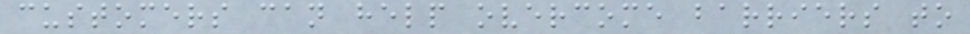customers can help overcome barriers to
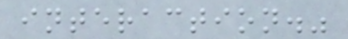interaction."
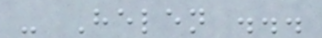- Helen ...
